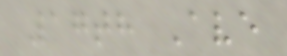17th Ave
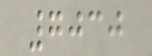7030
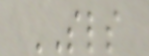SLS
